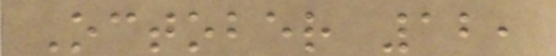October 12,
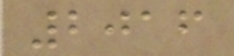2016
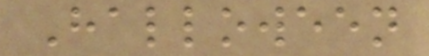Halloween
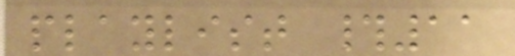playlist #11
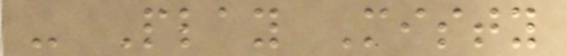- Play Misty
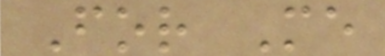For Me
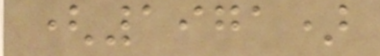(1971)
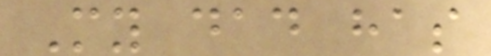My dad has
